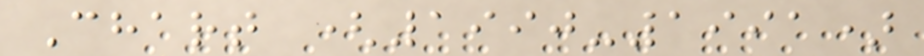Chart (1990-1991)
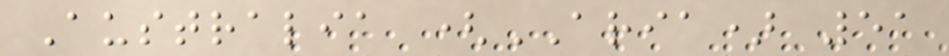Australia (ARIA) 51
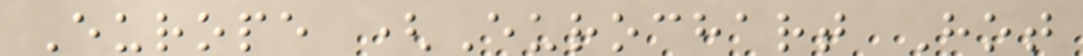Europe (Eurochart Hot
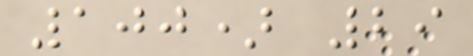100) 29
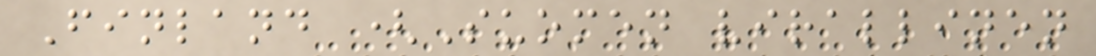Finland (Suomen virallinen
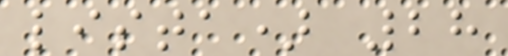lista) 28
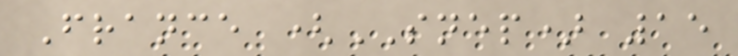France (SNEP) 15
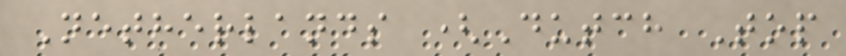Netherlands (Dutch Top
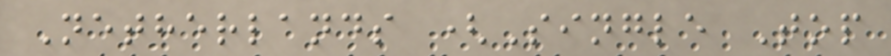Netherlands (Single Top
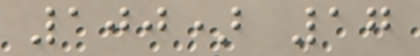100) 17
